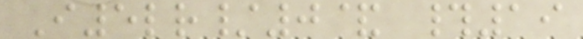I5lr/0& #19
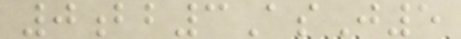0bb3AsJ5
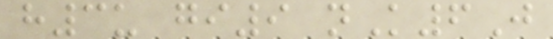h3u gi9 nK6J
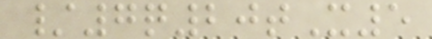/7q20tX5
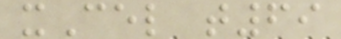xCel t69
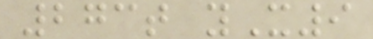273t yX9
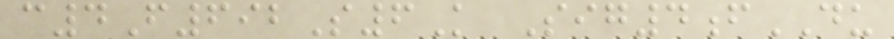c4F692S6K Sig4fDU
